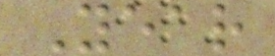Year
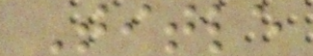Title
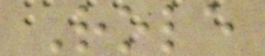Role
